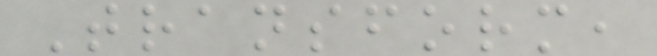Transform,
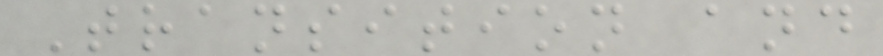Transition and
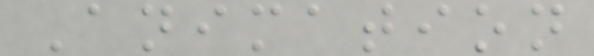Animation
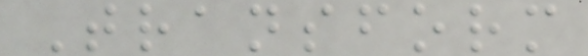Transform
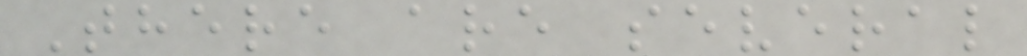There are several
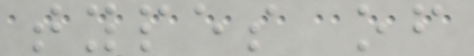types of
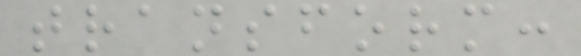transform:
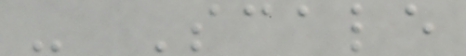- Scale
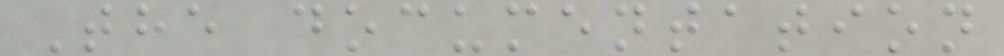The documentation
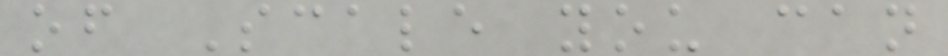of Scale you can
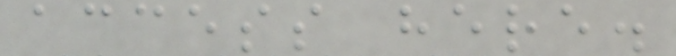access here.
